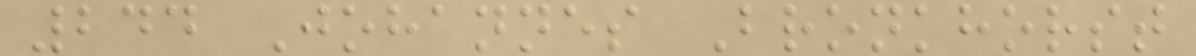244 Johannes Bronkhorst
